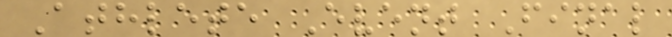Athlete Event Final
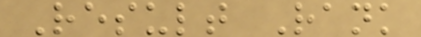Result Rank
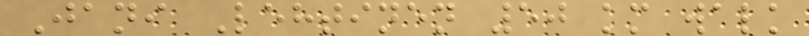Jani Lehtinen 50 km walk
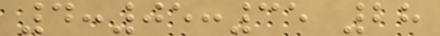4:05:35 28
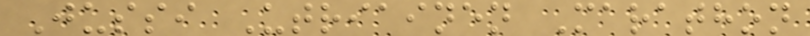Jussi Utriainen Marathon
